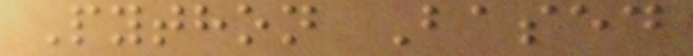Python Based
